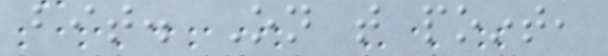bit. On that point,
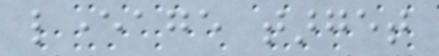leverage target
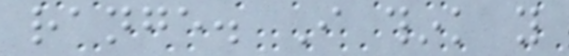range. I think you
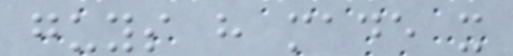guys have made it
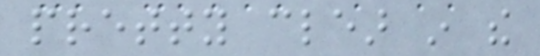pretty clear in the
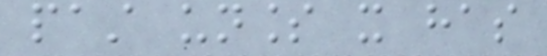past unless it has
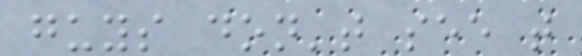guys don't see that
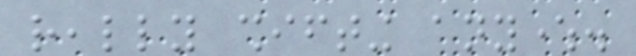really shifting anywhere.
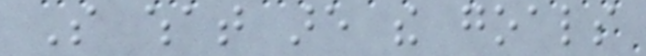So what are the goals
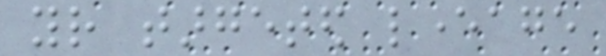your targeted leverage
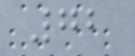72
